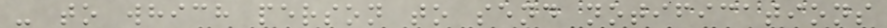- to which person to send notifications
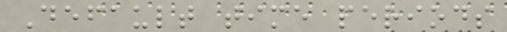Default time periods
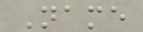Name
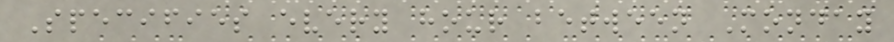Specifies every hour between Monday
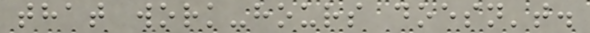that work-hours doesn't.
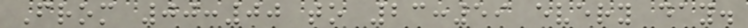From 00:00 to 23:59 every day.
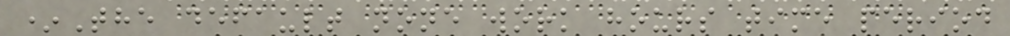*The default none work hours time period
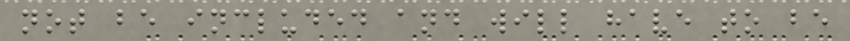not be included and will have to be
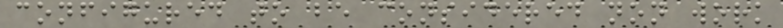configured to be considered non work
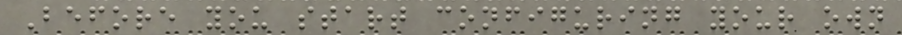Before you start configuring your own
